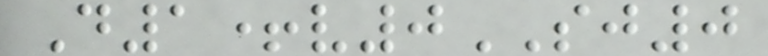D1+v0SJ0
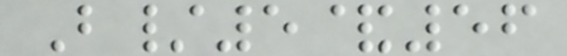B/5&56
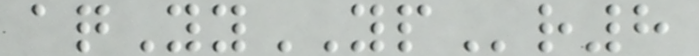aqYyYPr8
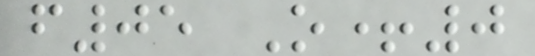f05 O+0
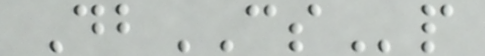DbCSp
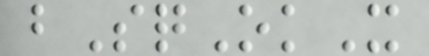bSqOkX
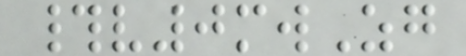#v0mwZg
